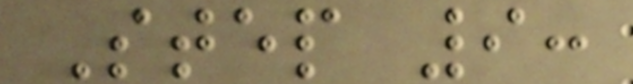Step 9:
